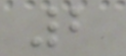2
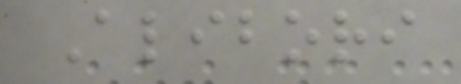Alibori
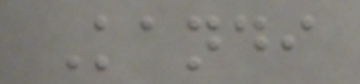Kandi
